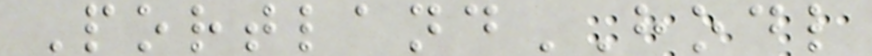PortlandHODL
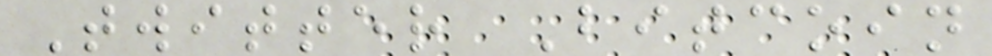Twitter Bitcoin
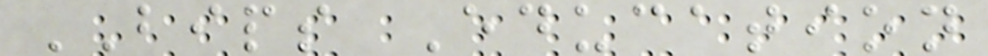BIPS Education
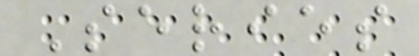Series
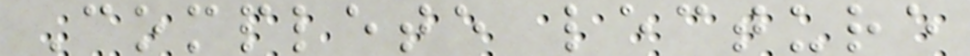Complete lecture
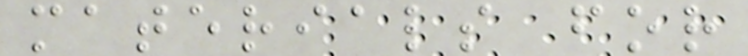materials for
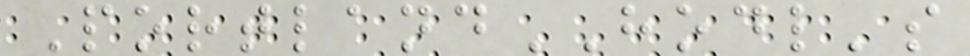PortlandHODL's
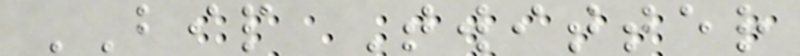BIP Twitter
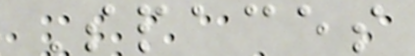Spaces
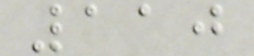110
